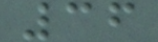36
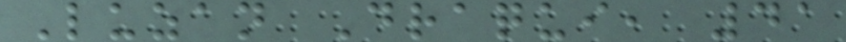Luzan Draqui, 41
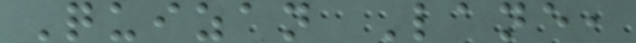Quizan Lane,
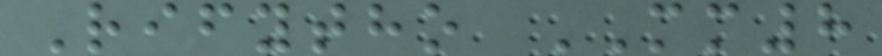Rifytho MM8
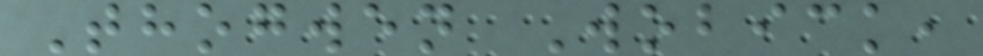Thogwen Wobick,
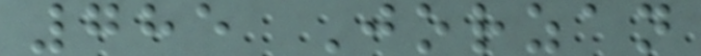785 Jorzan
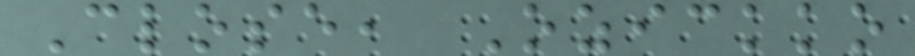Close, Ozickko
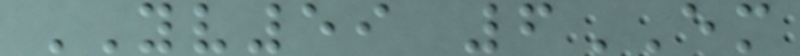YV59 6EM
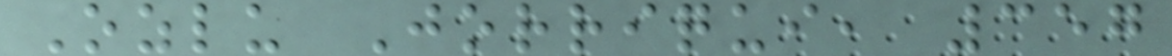Ozlu Jorriqui, 357
